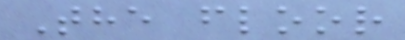The floor
